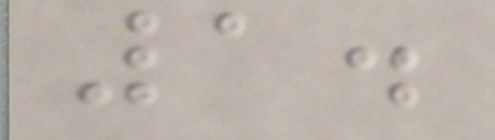1.
